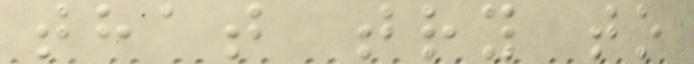that try to
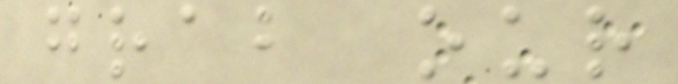grab our
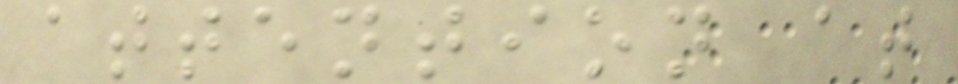attention at
